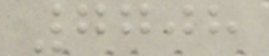7708
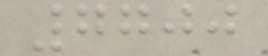7700
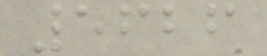5626
